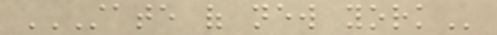STATE OF NEW YORK
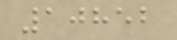10852
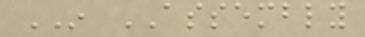IN ASSEMBLY
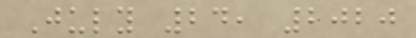July 24, 2020
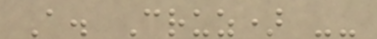A. Cruz) --
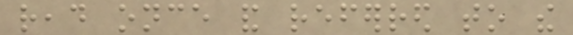read once and referred to the
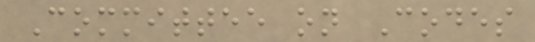Committee on Codes
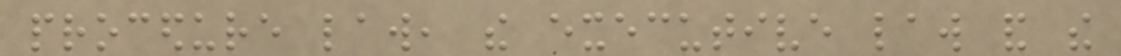procedure law, the executive law and the
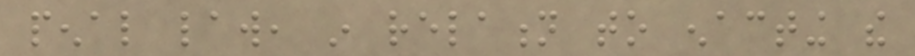penal law, in relation to enacting the
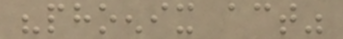"phoenix act"
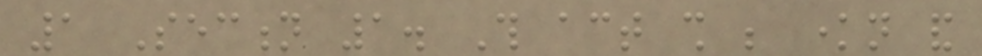1 Section 1. This act shall be known and
